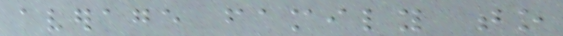average family to
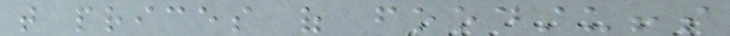that prices of foodstuffs
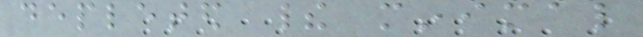depleted their minimal
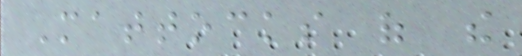Mattocks of the
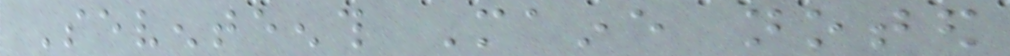Seventeenth Maine noted
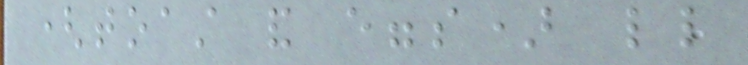(toast and eggs) little
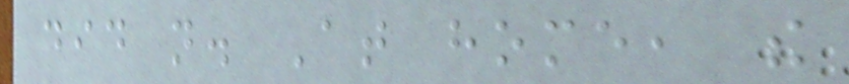did not. At home, the
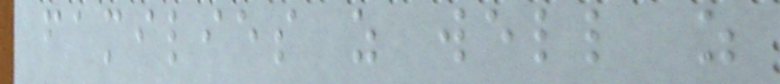families as well as
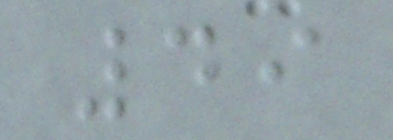49
